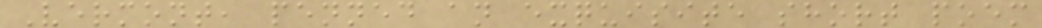Vermont, penned an exquisite short poem
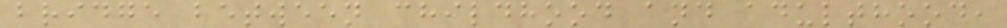bridge between childhood and adulthood,
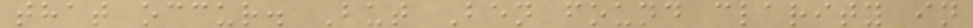that occur. But Ben found clarity in
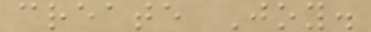create Joy.
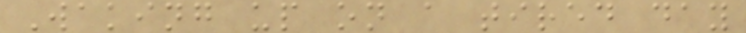Waking up on a tired day
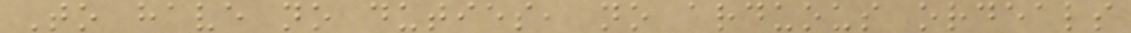To have no duties, no arduous ordeals
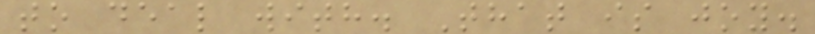to deal with. That is joy.
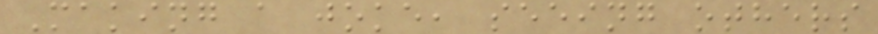Making a joke, seeing others
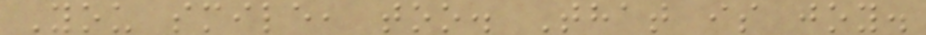You smile, too. That is joy.
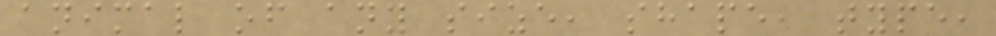animal of any size, shape, type,
